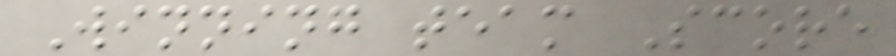Winning team Score
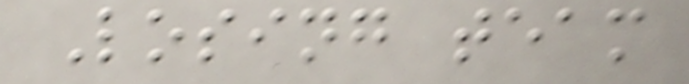Losing team
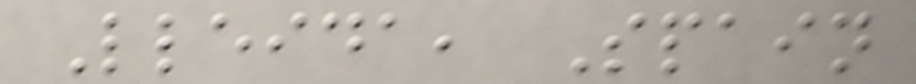Lleida, Spain
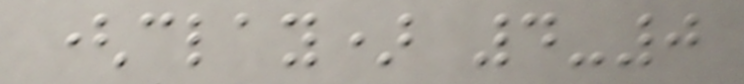(clay) 4-0
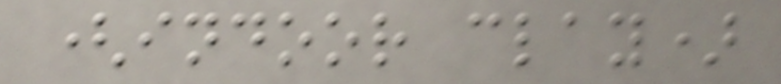(indoor clay)
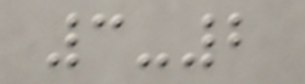3-2
